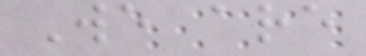We are
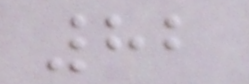82
